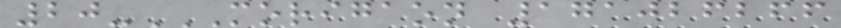20-MORIGAON 171026266
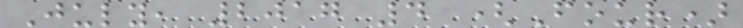July, 2017 4 (Four)
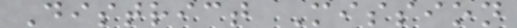District Mission
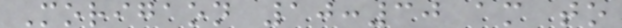Morigaon 10:30 am to
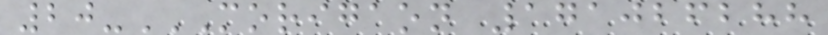20-MORIGAON 171026288
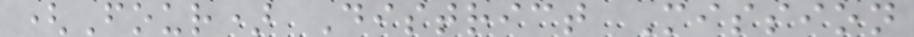(Four) District Mission
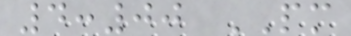4:00 PM
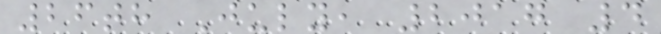26th July, 2017 4
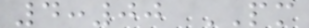4:00 PM
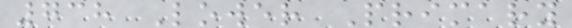738 Lower Primary
